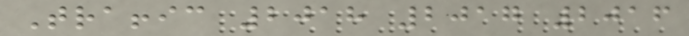Traffic 2018 2017 2016
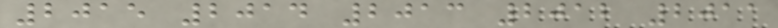2015 2014 2013 2012 2011
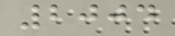2004
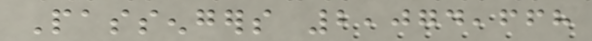Passengers 2,074,668
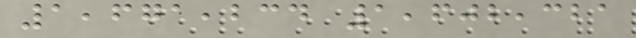1,671,234 1,602,321
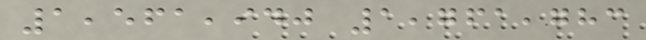1,561,940 1,761,783
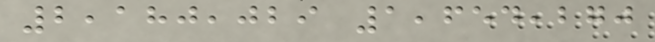2,180,029 1,654,270
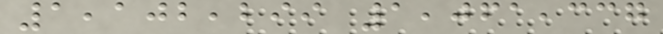1,102,299 1,061,337
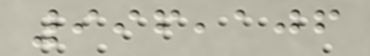996,106
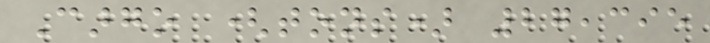Cargo (tons) 27,395
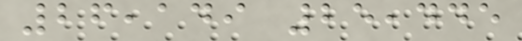26,149 25,445
